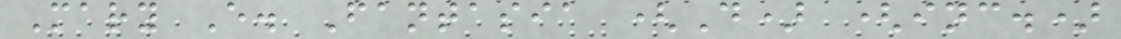Mary E. Fantasia (D) (inc.)
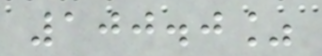100.0%
